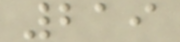219
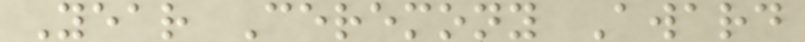Year Ceremony Award
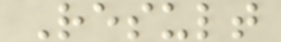Result
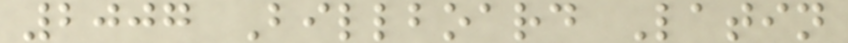2007 Billboard Latin
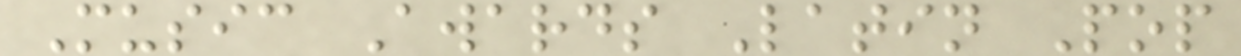Music Awards Latin Pop
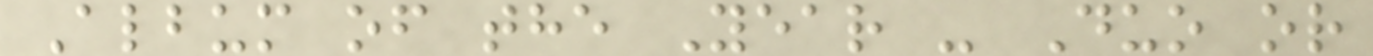Album of the Year - Duo or
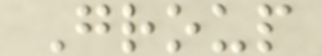Group
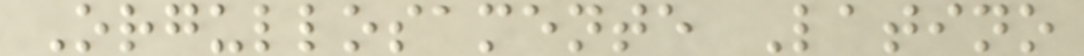Orgullosamente Latino
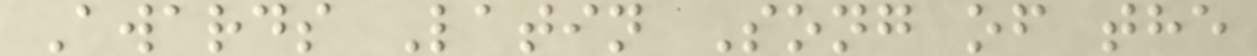Awards Latin Song of the
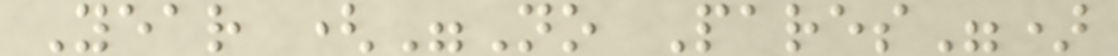Year ("No Pares")
